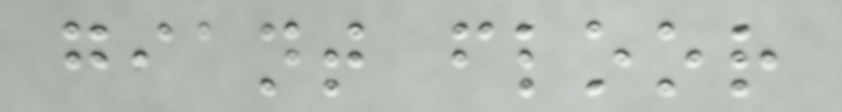giant floor
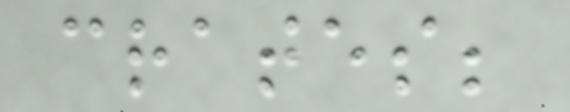crates;
